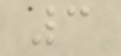3
